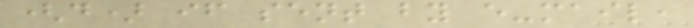(d) if sent by e-mail,
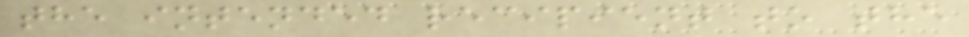the intended recipient to the
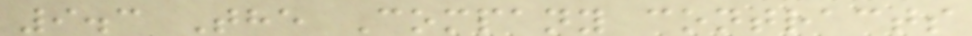9.3 The Company contracts
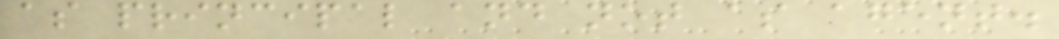as principal and not as agent.
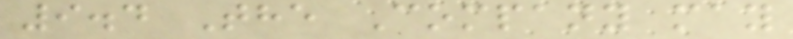9.4 The Company may
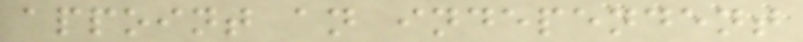appoint an independent
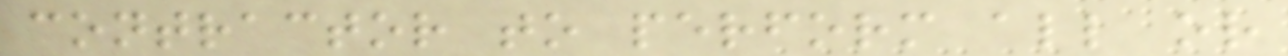contractor to perform all or
